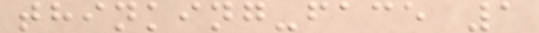thinking-face 1
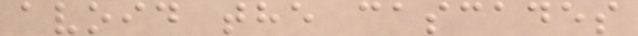avoid the cascades
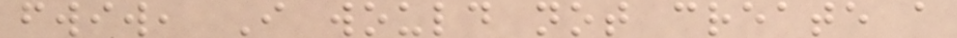fwiw, I would not create a
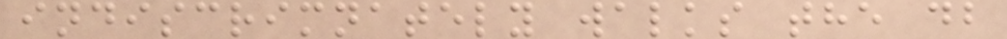indiscrimnately walks the db
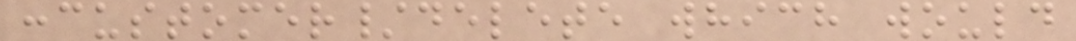:customer/delete which would
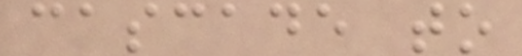cascade to
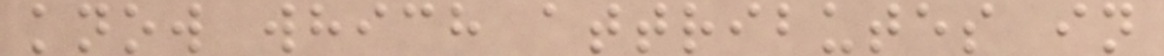know which attributes in
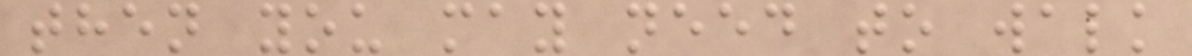then you may need to walk
